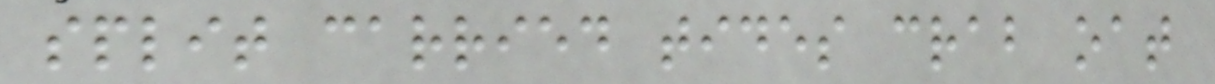split carried tides crab oat
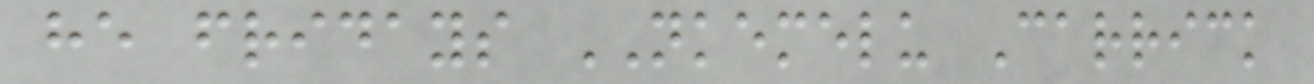he fridays NKEMELU Carrick
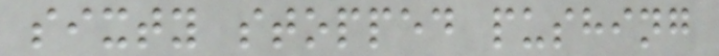sixty stopped pushing
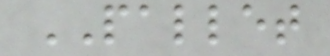PALLET
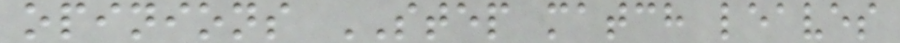opinions STEP match leaves
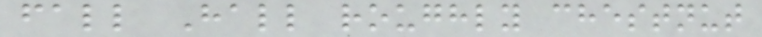fall Hall roughly chestnut
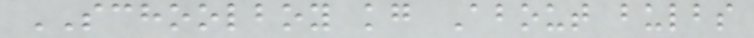SCHOOLBOY kg About bulbs
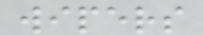wipers
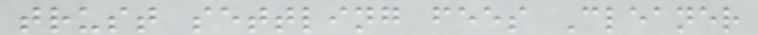trust settling fees Cleaner
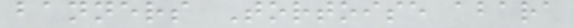banners Tortoise abara
